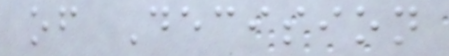of Decision
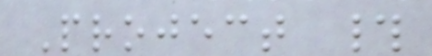Project #
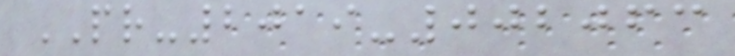PR-2019-002063
